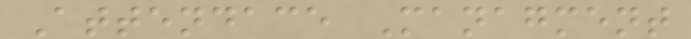Attendace Managment
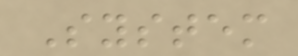System
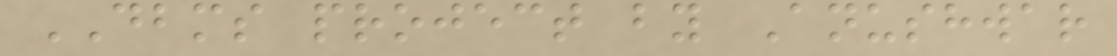DBMS project by Anushwar
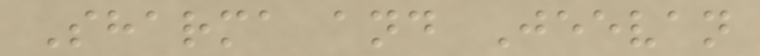Sharma and Jeevan
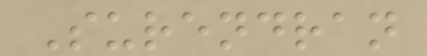Surendran
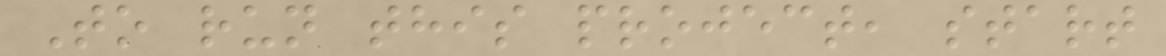To run this project, start
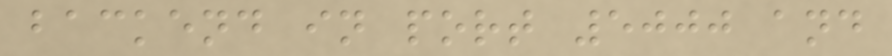backend in port 5000 and
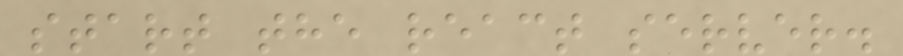start the react server.
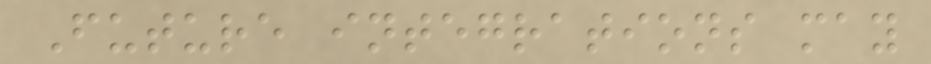Future integrations may
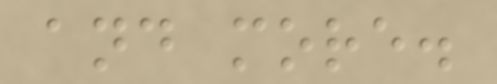and more.
